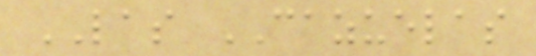LAS CAZUELAS
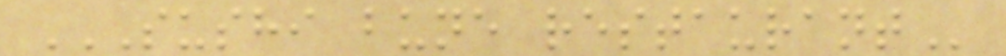SUSHI BUNE RESTAURANT
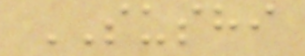SUSHI
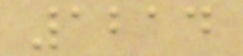1214
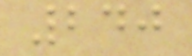240
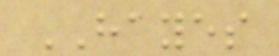HAYES
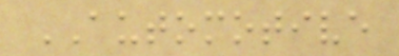AUTOMOTIVE
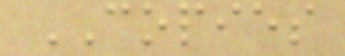COPIES
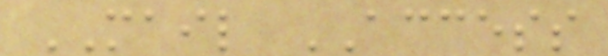MAIL ACCESS
